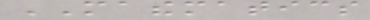MATHEMATICS
